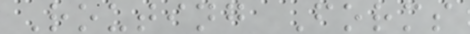Routing Forms
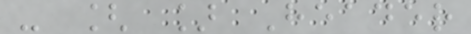- [ ] Header
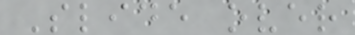Slide over
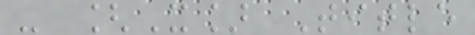- [X] Title
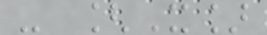- [X]
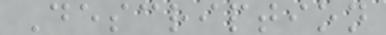Description
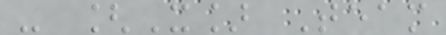- [X] Team
